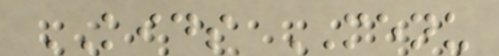KIDS MENU
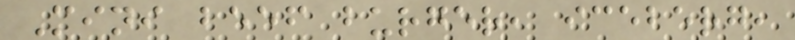Mini beef burger, iceberg,
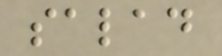salad
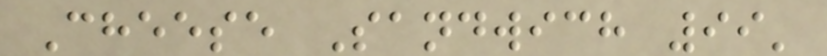Cheese Sandwich 99'
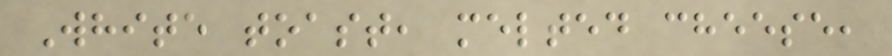White toast, melted cheese,
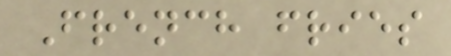French fries
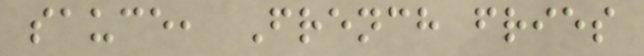sauce, French fries
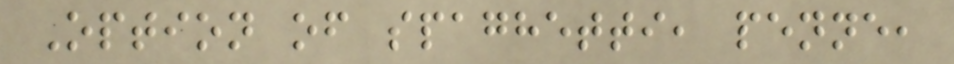Option of spaghetti, penne,
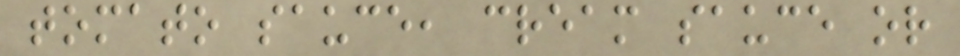tomato sauce, cream sauce or
